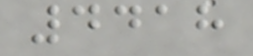4418
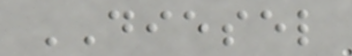DIESEL
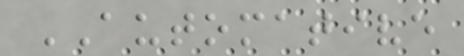AUTOMATIVE
